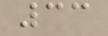33
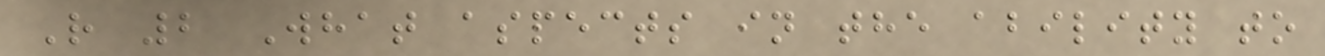R 2 What aspects in the ability to
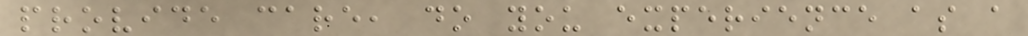provide care, do you experience as a
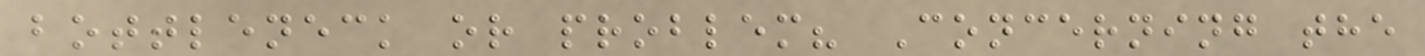bottleneck or problem? Concerning the
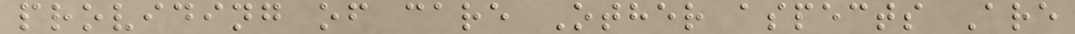providing of care Other aspects Are
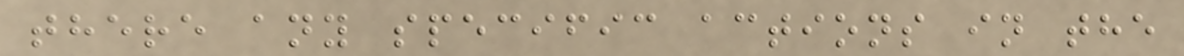there any specific actions in the
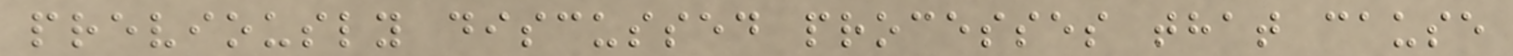previously discussed processes that cause
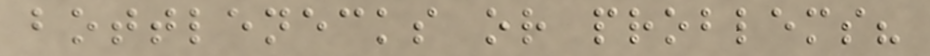bottlenecks or problems?
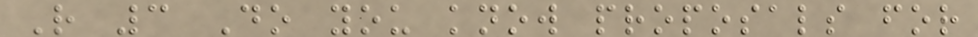R 3 Do you know proposals for
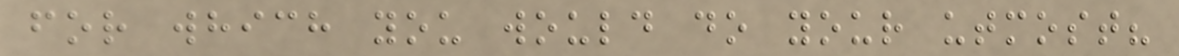for which you would do your utmost?
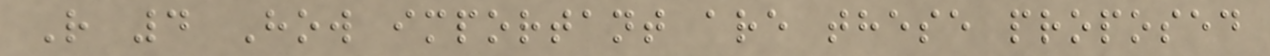R 4 How important are these proposed
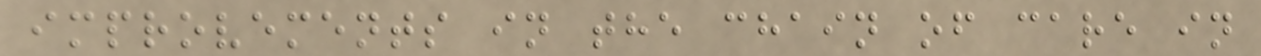improvements in the chain of care in
